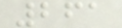261
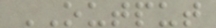OUTPUT
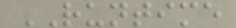RUNTIME
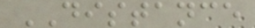DISTANCE
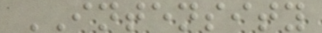INTENSITY
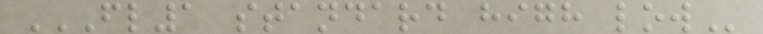FL1 STANDARD HIGH LOW
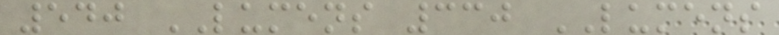540 LUMENS 330 LUMENS
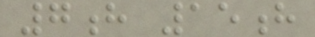7h 15h
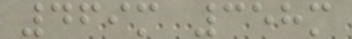469m 358m
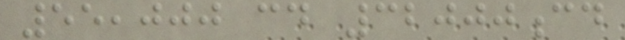55,000 cd 32000cd
